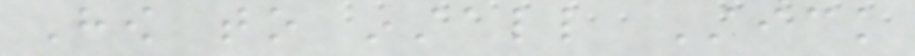How to install Stick
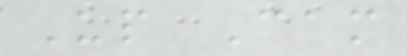Up Cam
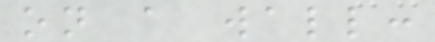on a wall:
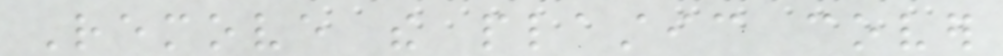Remove the plastic cover
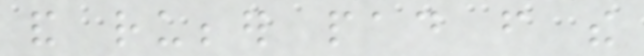and rubber pad from the
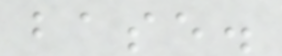base.
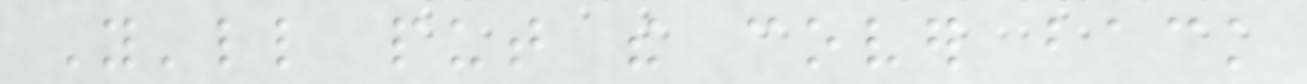You'll put the cover back
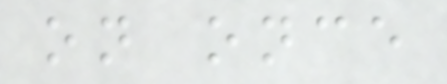on once
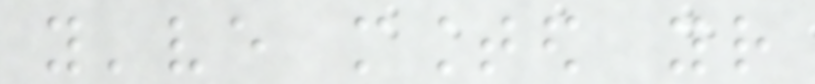you've mounted your
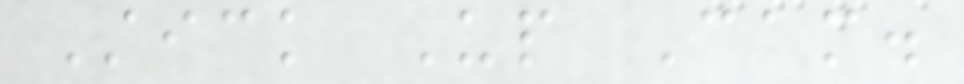Stick Up Cam.
